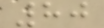80
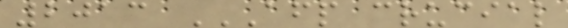2013 AFP CRUCIAL
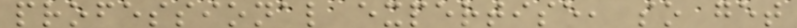professional expertise, so get
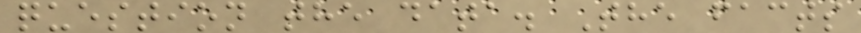question the data. The facts
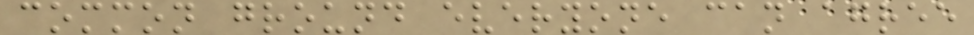common ground everyone can agree
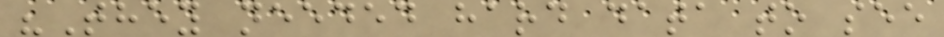"They needed hard data to see
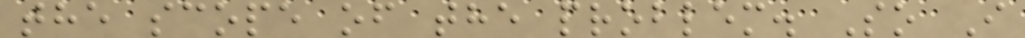the scope of the problem. So I
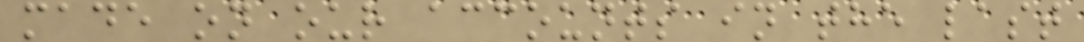made on our accounts in the last
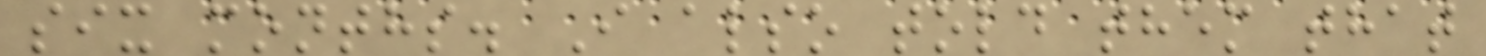six months. I also told them that
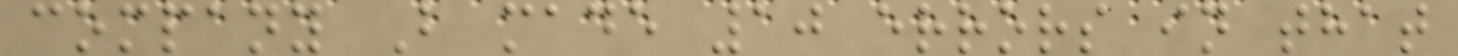company B made 10 errors in that
